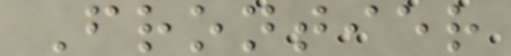Frontier
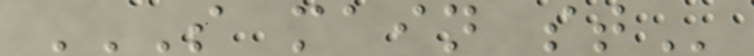S MAIN ST
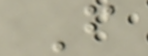F
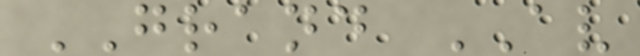GRAND AV
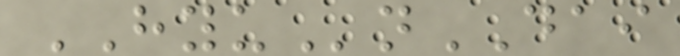HYUnDAI
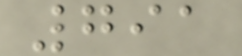791
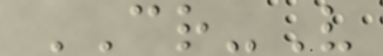CR-V
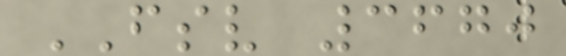FSV 3670
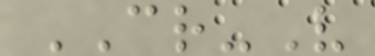CR-V
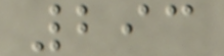293
